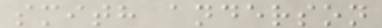smith anderson
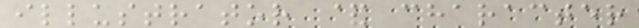illustrator & character
